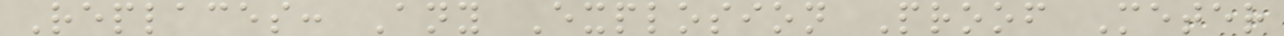Replaces: Any Explosion Proof Meter
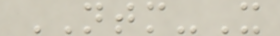NTM-X
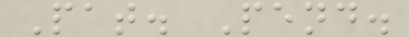Pat. Pend.
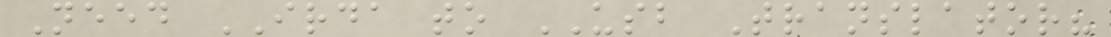Need IRDA to USB Translator?
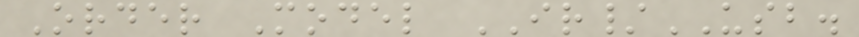Order Model IR/USB.
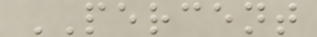PERCENT
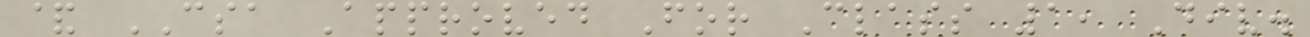& CSA Approved For Class 1, Div.
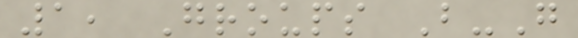1, Groups B-G
